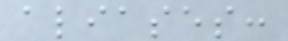aliases:
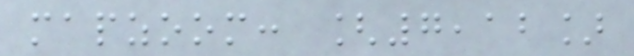mapzoom: [7,12]
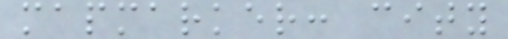mapmarker: city
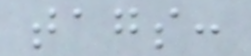tags:
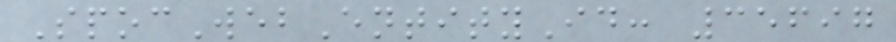SpocWebEntityId: 35697
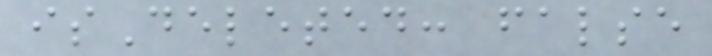isDeleted: false
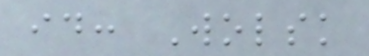id: Wolsk
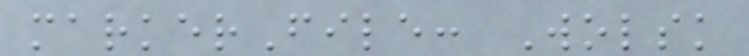markerFile: Wolsk
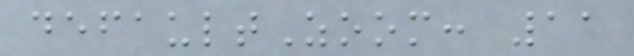defaultZoom: 11
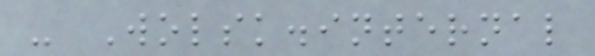- Wolsk.internal
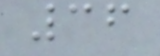36
